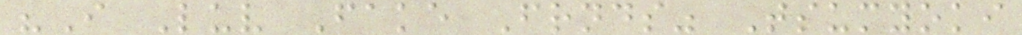"I Luv Fake Frnds" Tsumyoki
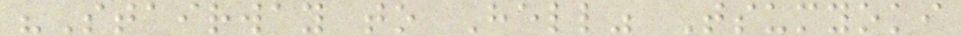"Stairway to Hell" Tsumyoki
